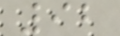92
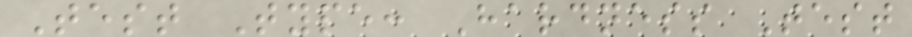Test Type: Hardness Test
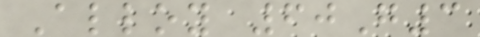Alloy 60G3
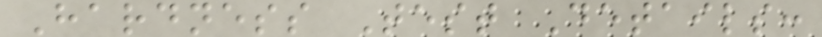Hardness Test Details:
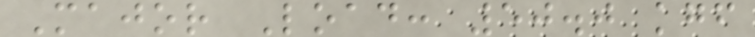Major Load: 50.0 kgf
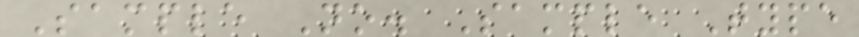Sample No. Sample Type
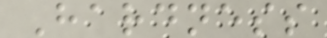Hardness
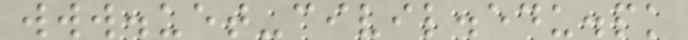www.uet-civil.edu.pk
